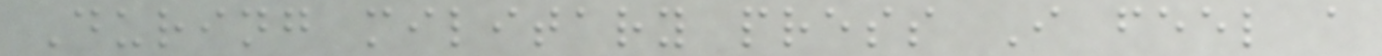During military press I feel a
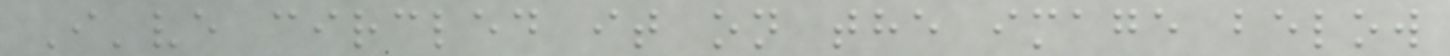I've circled it on the image below
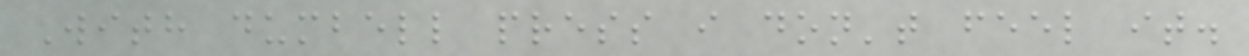With dumbell press i don't feel it.
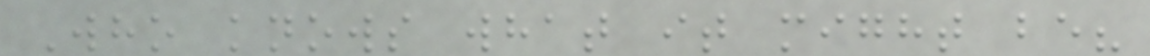Who knows what it might be?
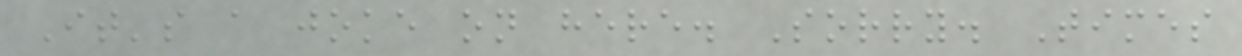It's a joke on here. Sorry. Times
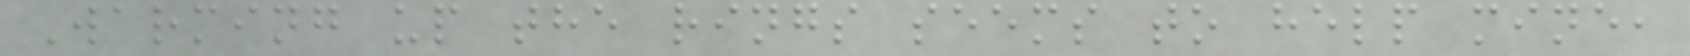Warming up the rings seems to help mine,
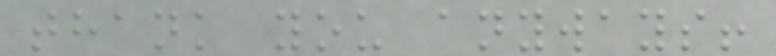thank you anyways!
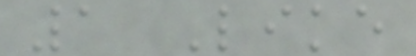1 Like
